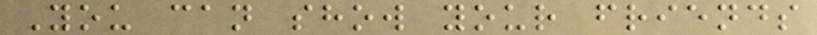You can show your friends
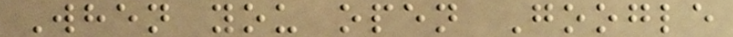When you open Google
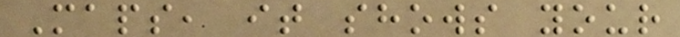Maps, it shows your
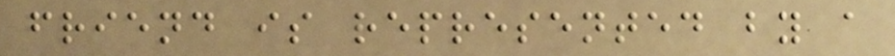friend is represented by a
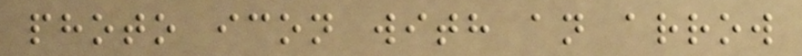photo icon with an arrow
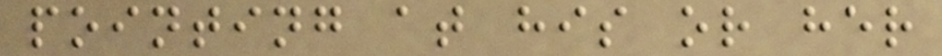pointing at his or her
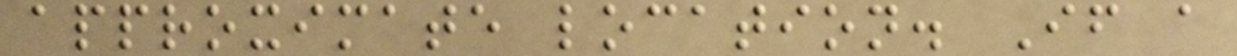approximate location. If a
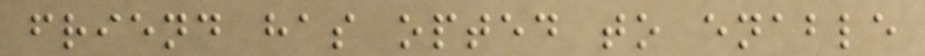friend has opted to enable
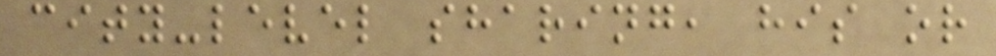city-level sharing, his or
